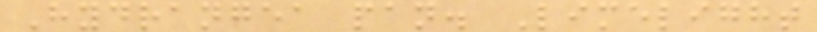Hydrangea pan. Limelight
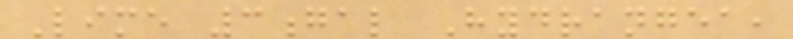Lime 3gal Hydrangea,
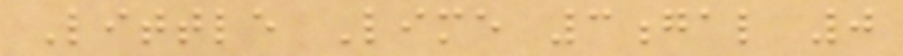Little Lime 3gal 0
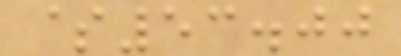$53.00
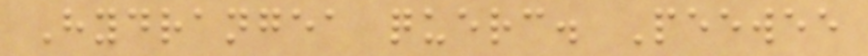Hydrangea querc. Peewee
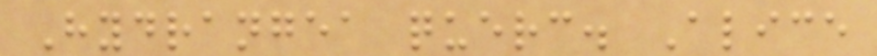Hydrangea querc. Alice
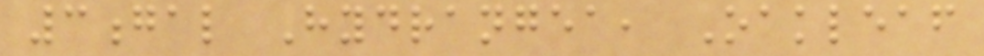3gal Hydrangea, Oakleaf
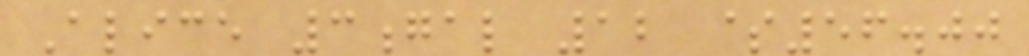Alice 3gal 12 $56.00
